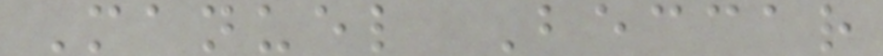Manuel Beccar
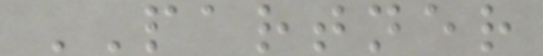PARTNER
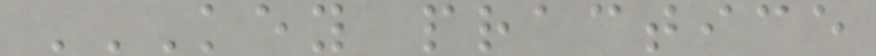KEY PRACTICE
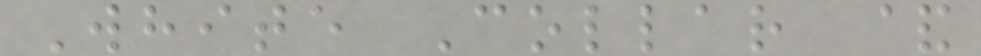White Collar &
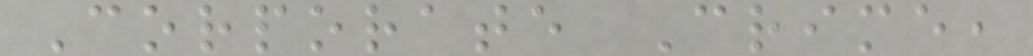Corporate Crime,
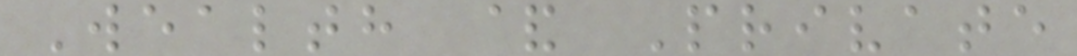Wealth & Private
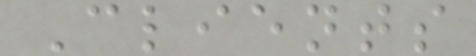Clients
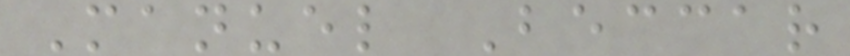Manuel Beccar
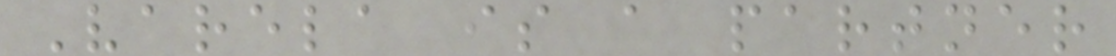Varela is a partner
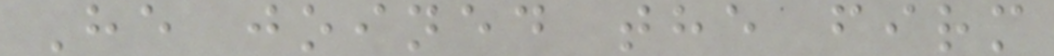He joined the firm
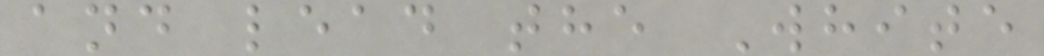and lead the White
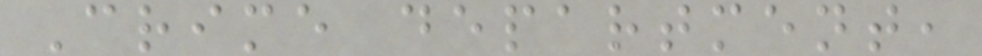Crime department,
